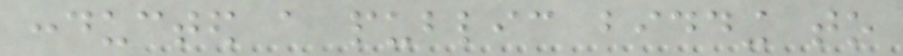conducted a public bidding to
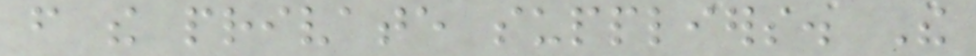from the private suppliers. The
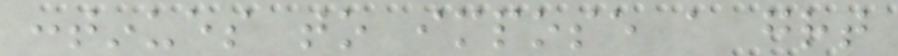continues to impose a great
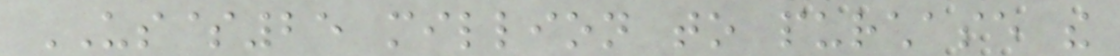US$25 million to purchase the
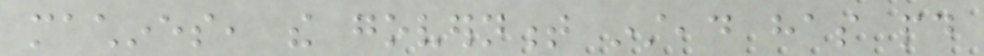machines, the government instead has paid
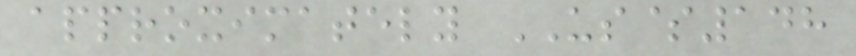approximately US$148
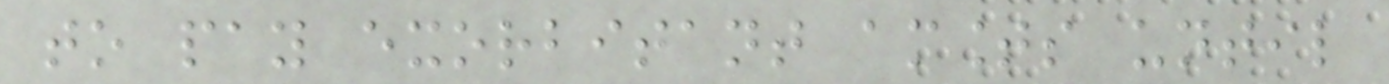to pay exorbitant amounts until
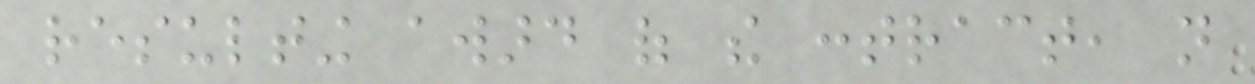resulting award of the contract, not
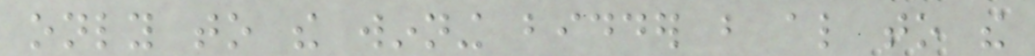only to the winning bidder but also to the
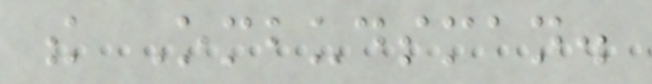the Ombudsman.
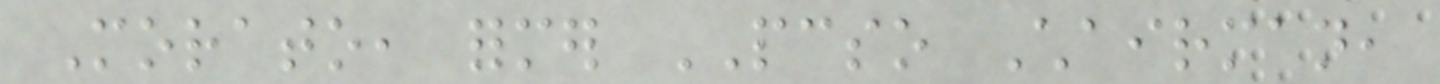Morato, former PCSO Chairman,
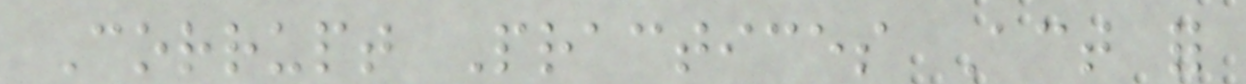Corrupt Practices Act for
